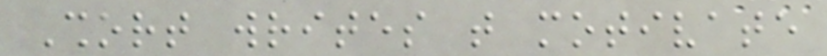Short writes that motivate
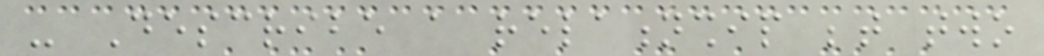- Describe a relationship between two
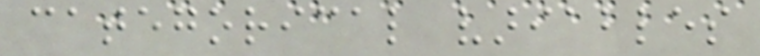categorical variables
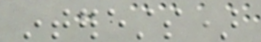interests)
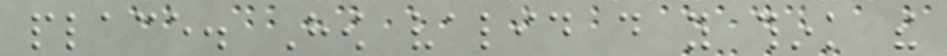place. How valid do you think the
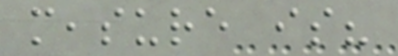measure is?
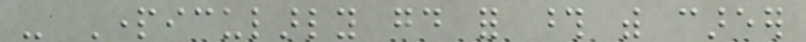- Particularly good for those with career
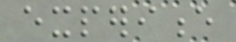experience
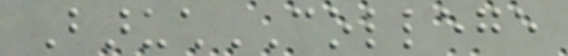BaruchCOLLEGE
